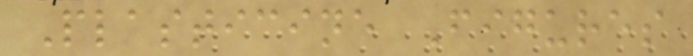Plasticine Figures
